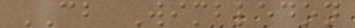CB Wimbledon
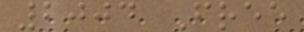2004 Free
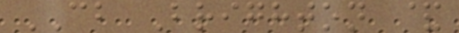CB Brighton &
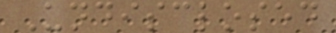Undisclosed
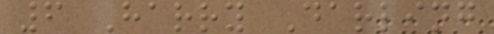6 Harry Darling
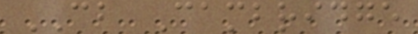CB Cambridge
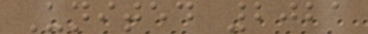United 2021
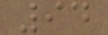94
